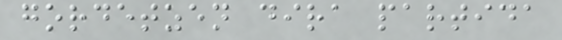gordetzen dira partida
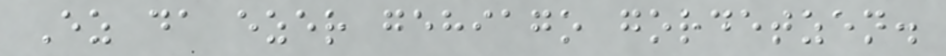Ez da ezer gehiago gordetzen.
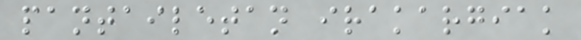pantailetan irakargiak
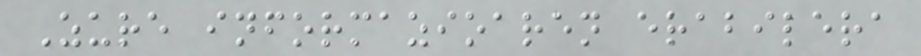Zure informazioaren erabilera
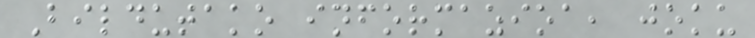Bildutako informazioa, joku
